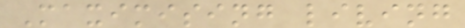Maximising living
